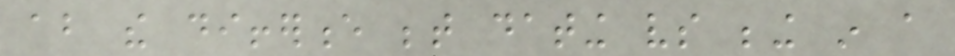about the difference between dating vs being in a
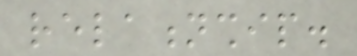relationship.
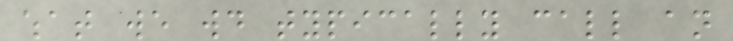what we would typically call an
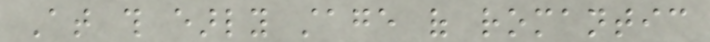At this early stage of romantic
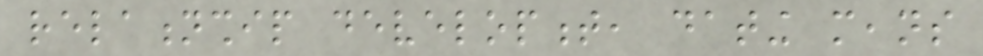relationship development, dating means
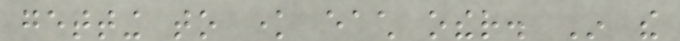getting to know each other. In the
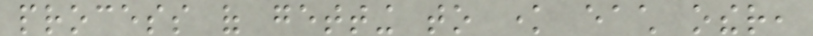process of getting to know each other,
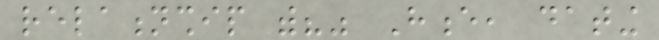relationship with?" Hence, dating
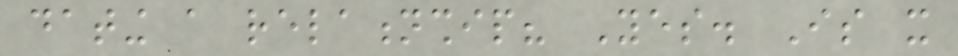dating a relationship? Yes. Is it
